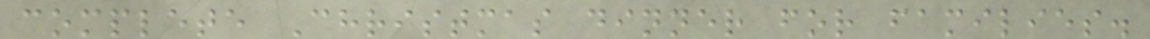complete Christmas dinner for families.
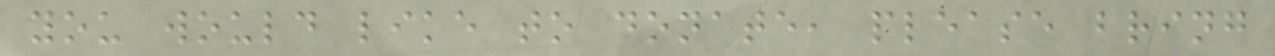you would like to donate, please bring
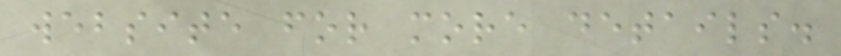website for more details.
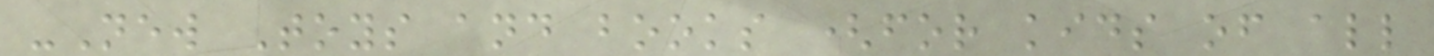-New Toys and books (for kids of all
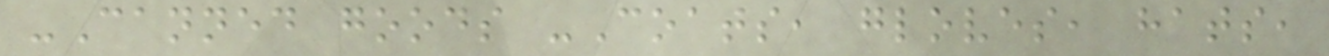-Canned goods -Coats, gloves, hats,
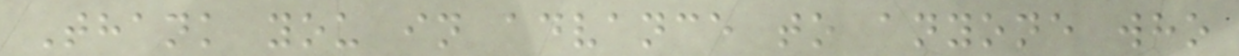Thank you in advance to anyone who
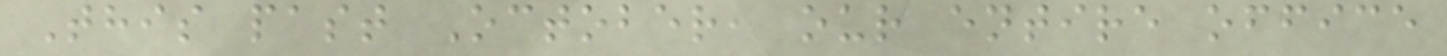This past October, our entire office
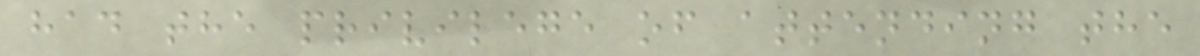had the privilege of attending the
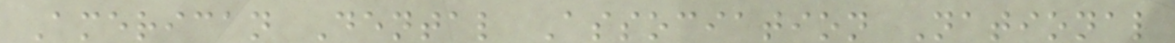American Dental Association National
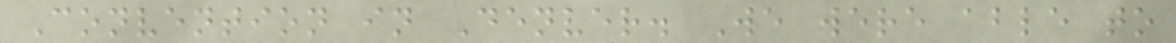Convention in Denver. We were able to
